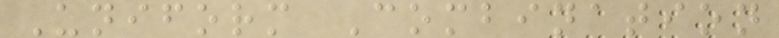Uniform Combination
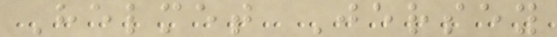Helmet Jersey
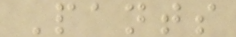Pants
